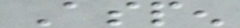Aspen
